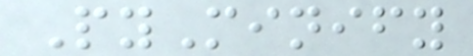PyMinify
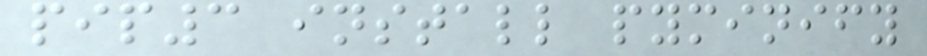pip3 install pyminify
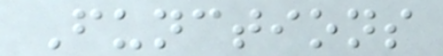Functions
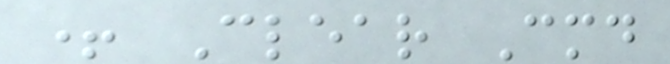+ Clear Cmd
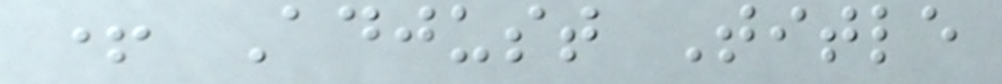+ Adjust Title
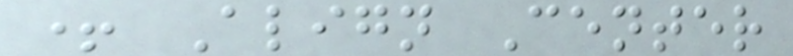+ Align Center
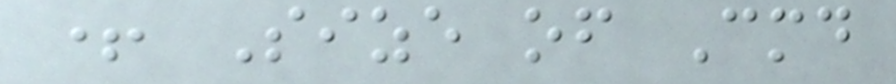+ Size of Cmd
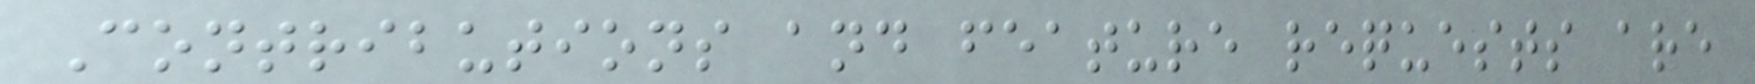Contributions and feature requests are
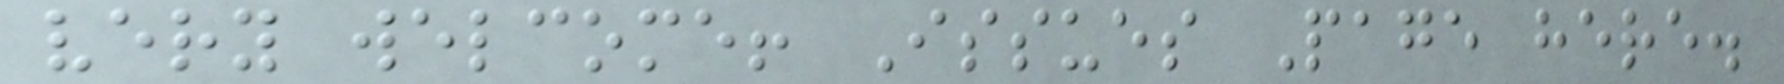very welcome! Issues Page here.
